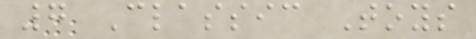7 Classic Toys
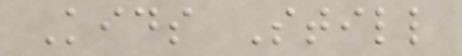Kids Still
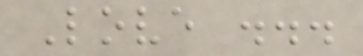Love ...
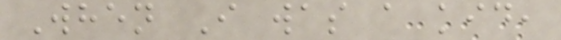When I was a kid,
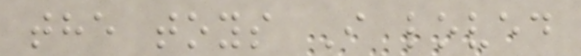the toys I loved
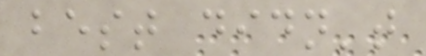best didn't
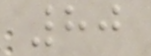80
